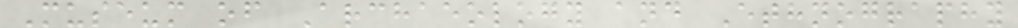Museum of Archaeology and Ethnography
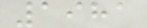1981
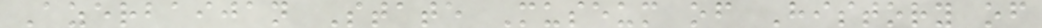Azerbaijan State Museum of History of
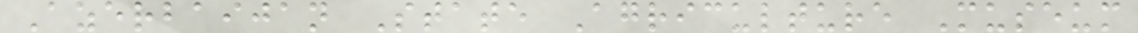Azerbaijan State Agriculture Museum
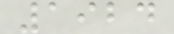1924
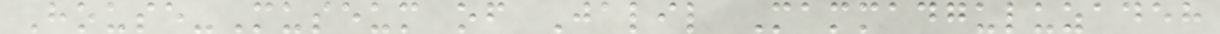House-Museum of Jalil Mammadguluzadeh
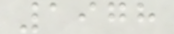1978
